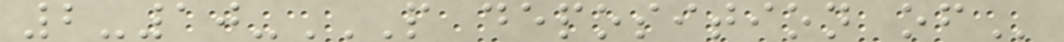2-10-P DEPOSITION OF
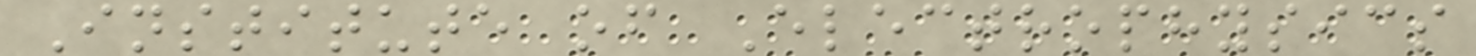Institute of Electrophysics
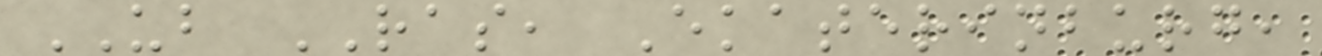UB RAS, Ekaterinburg,
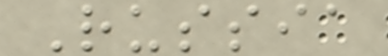Russia
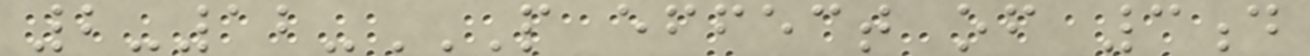2-12-P EFFECT OF 3D
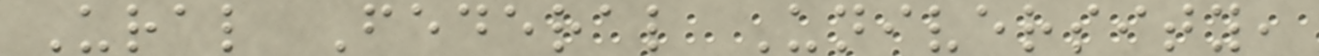Ural Federal University,
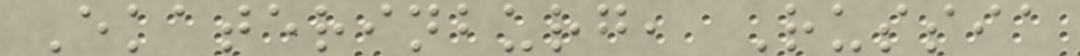Ekaterinburg, Russia
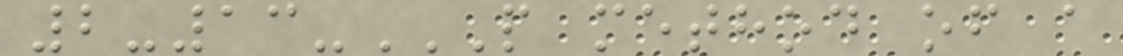2-13-P METHOD OF A
